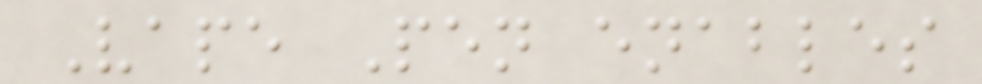Vape Pen enables
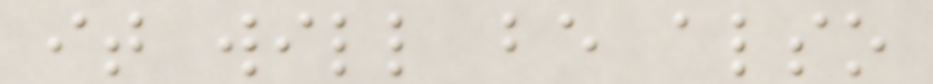it will be also
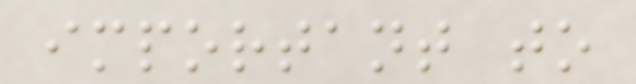important to
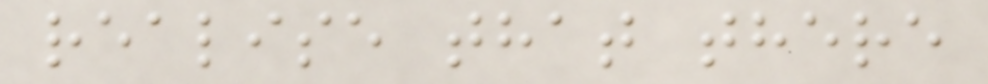realise that there
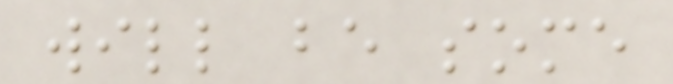will be some
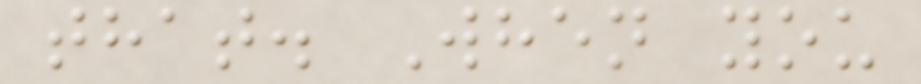that. When you
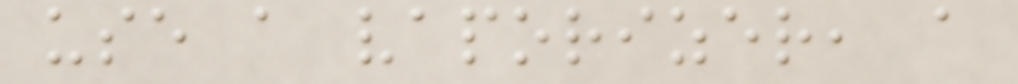use a vaporizer, a
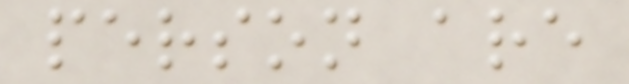person are
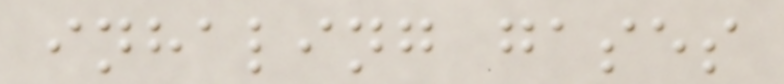inhaling gases
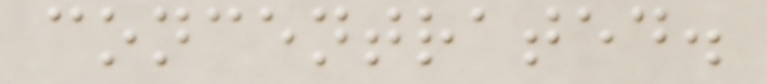concentrated.
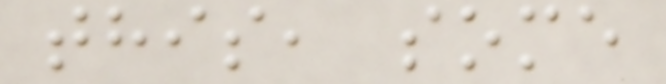this, some
